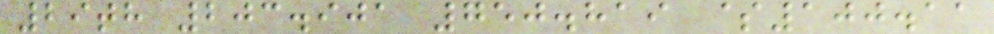29th 203.901 750.819 $100.11
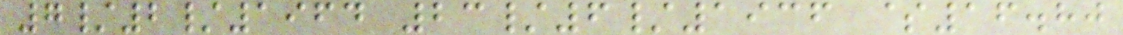7/2/1964 23/6/1936 $16.80
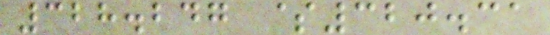328.247 $320.31
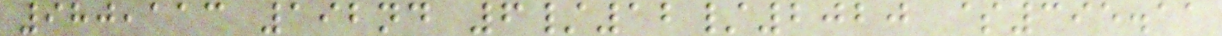980,113 192nd 6/12/2020 $395.11
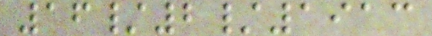16/2/1913
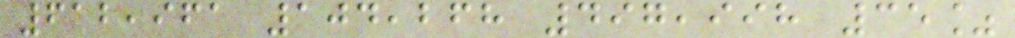612,961 104,268 497,998 35%
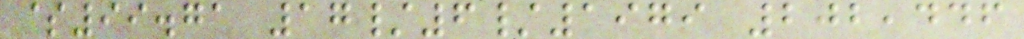$99.71 17/6/1979 202,446
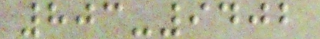803-9402
